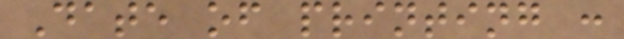Date of printing :
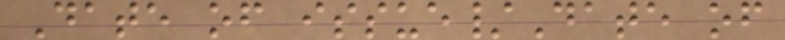Date of issue/Date of
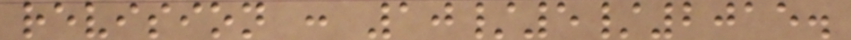revision : 10/5/2015.
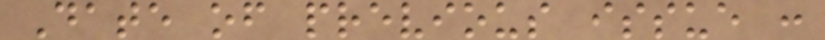Date of previous issue :
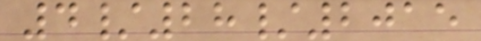4/28/2015
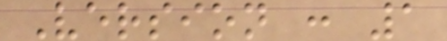Version : 1
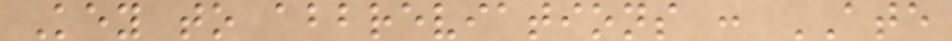Key to abbreviations : ATE
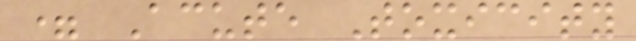= Acute Toxicity
